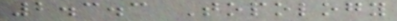2.3.3 Topology
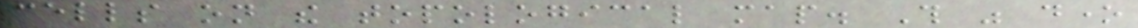cells on the topological map. This was done
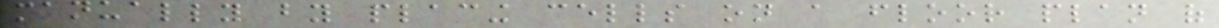manually by placing cells on a floor plan of
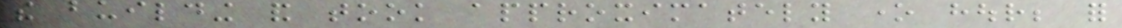the building and took approximately one hour; for
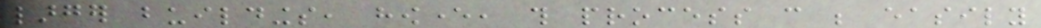larger buildings, however, this process can be easily
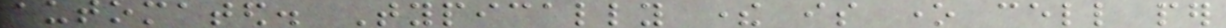automated. Typically there is one cell per
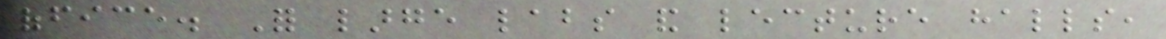office. For large labs and lecture halls,
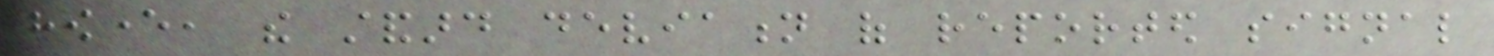however, the standard deviation of reported signal
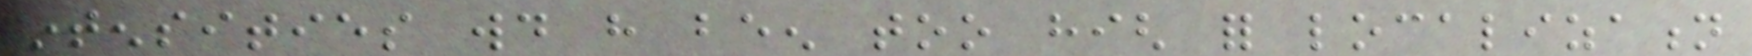intensities would have been too high for localization
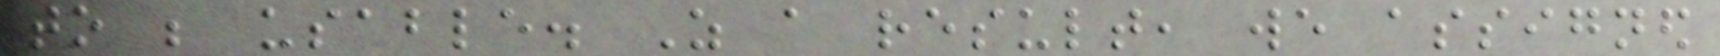to be usable. As a result, we assigned
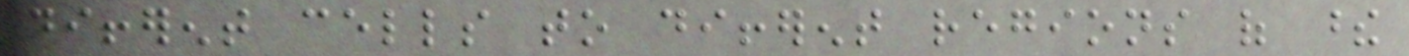different cells to different regions of these
